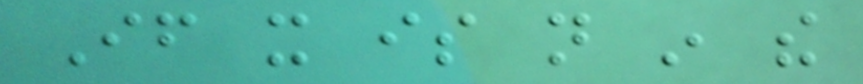If it is not in the
